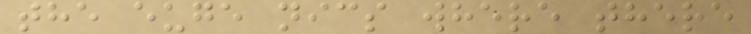the euge nics where there
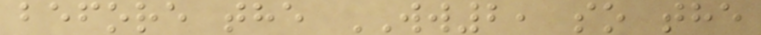before the WW2, so the
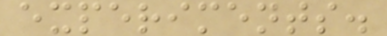experiments.
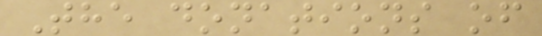The donations of
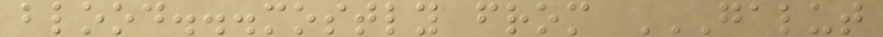blood...mostly from GALUT
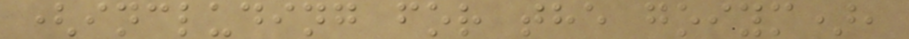(including for the goiym),
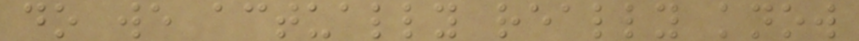do we actually really know
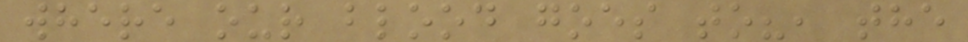where our blood goes to?, the
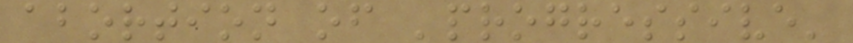abortion of 'progressive'
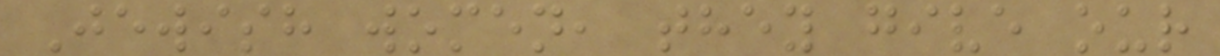Jewish women, they give our
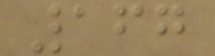167
